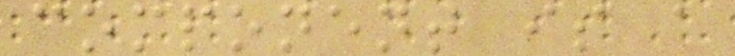component is a
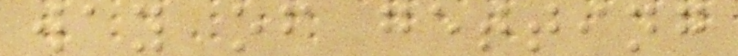way of getting
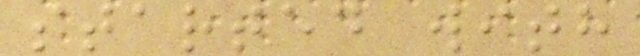started with
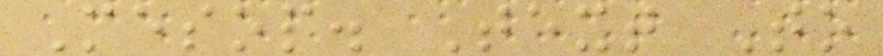Mesop. Text To
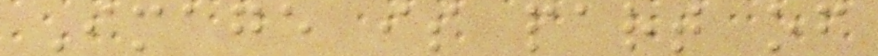Image is part of
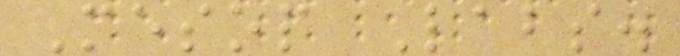Mesop Labs.
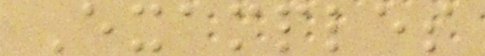Examples
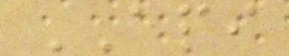API
